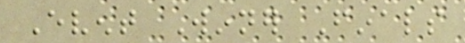Event Winner Finals
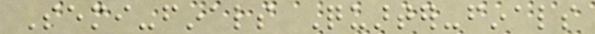Semi-finals Quarter-finals
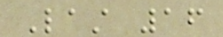Last 16
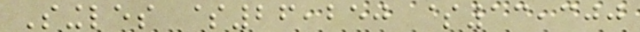Singles $26,250 $13,300
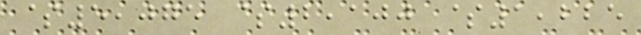$5,075 $2,100 $1,225
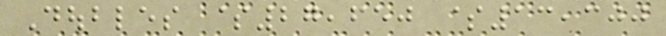Doubles $27,650 $13,300
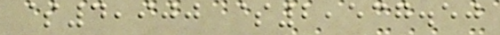$4,900 $2,537.50
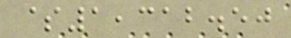$1,312.50
